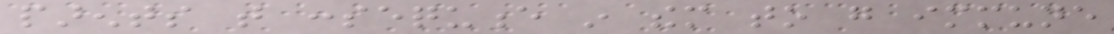parents that consequence in them to go immune
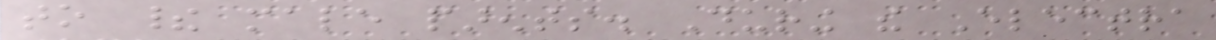to their male parents. During the Electra
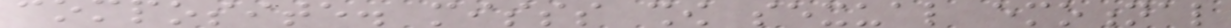composite. misss show sexual emotional
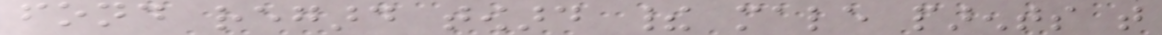fond regard toward their male parents that
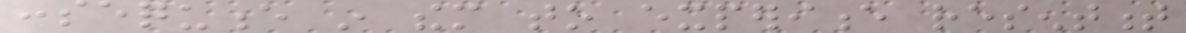consequence in them to experience resentment
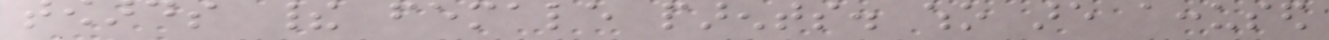towards their female parents. who are accused
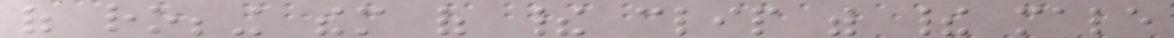of robbing them of their clip with their male
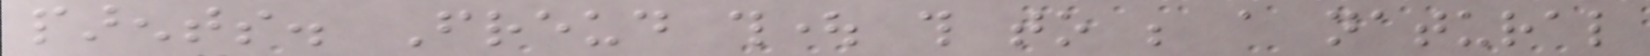parents. Freud thought this to be a natural
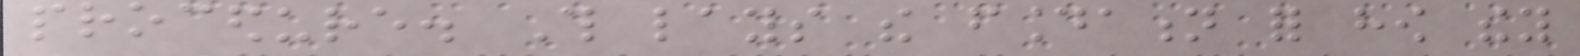procedure. This lays the foundation for how they
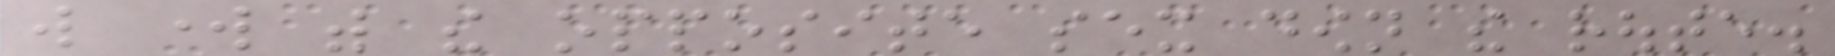will work with the opposite sex down the route.
